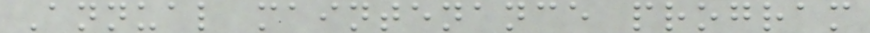Annual maintenance program
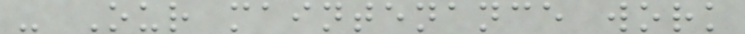- Our maintenance work
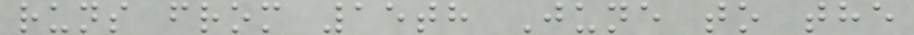runs from 15th June to the
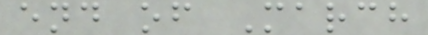end of March
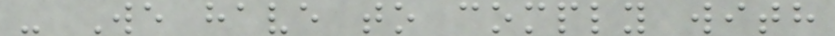- We have to comply with
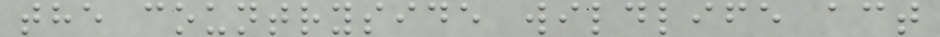the countryside wildlife act
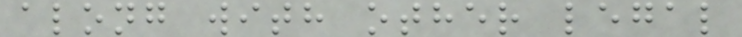along with other legal
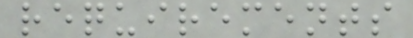requirements
